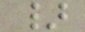}
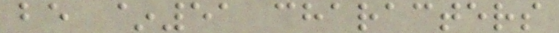be ~51 characters
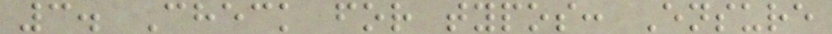3. Check for typos: Ensure
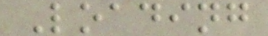Loading
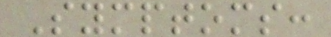Symptoms:
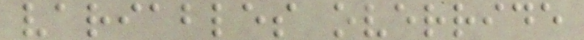variables override
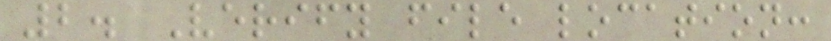2. Verify file location:
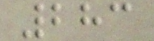283
